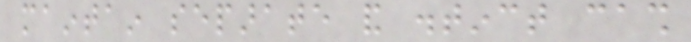maintain separate and distinct cash
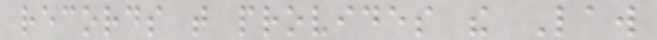records that provides the Law
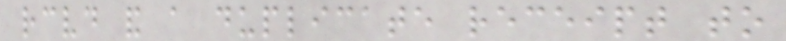received and a duplicate receipt to
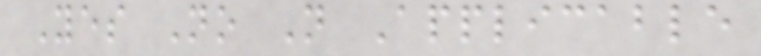Yes No Not Applicable
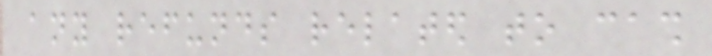any refunds related to cash
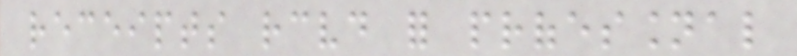receipts received for professional
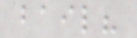bail?
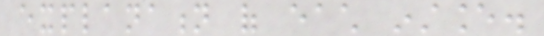explanation of each instance.
